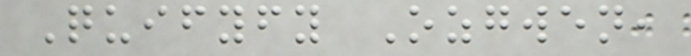Quifyfy Ozgwen,
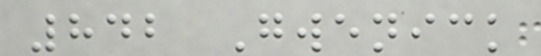842 Gwenick
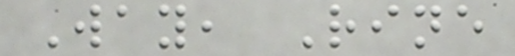Way, Rine
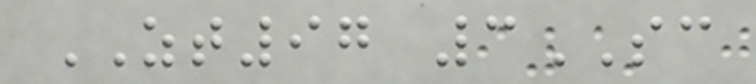ZT97 3SC
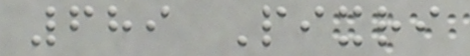689 Pixri
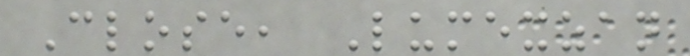Close, Lumexzan
